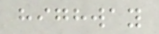highway
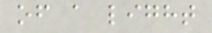of a light
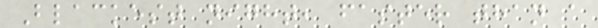Blackest night, faster than a
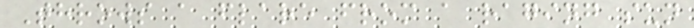Throws a flare from a raging sun
